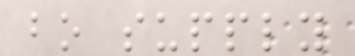bo supply
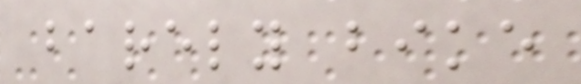barely bike
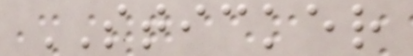STICKER
